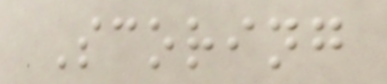Scoring
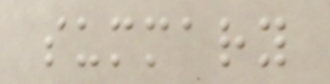summary
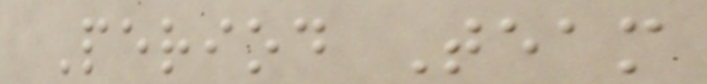Period Team
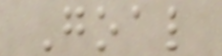Goal
